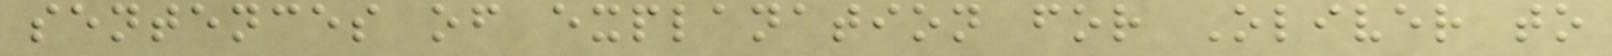sentences of explanation for Oliver to
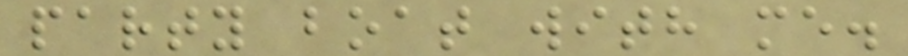party boat with me.
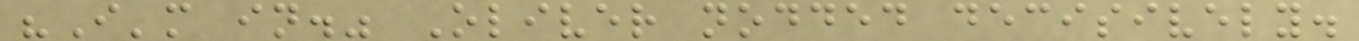"I'm in." Oliver nodded decisively.
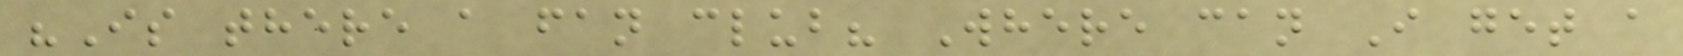"Is there a fan club? Where can I get a
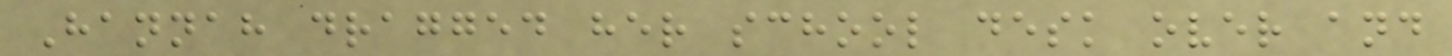Hannah dragged her school desk over and
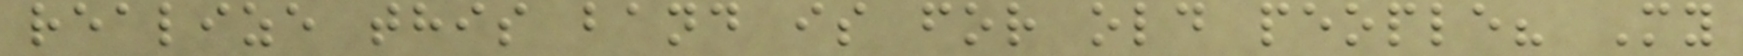realize this band is for old people? My
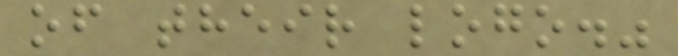of their logo."
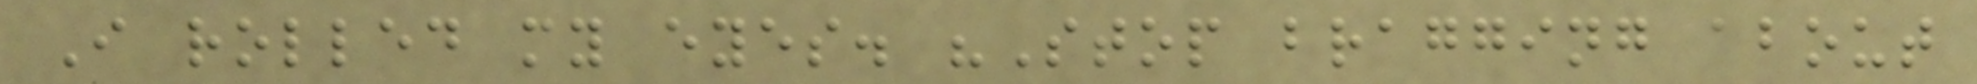I rolled my eyes. "Stop bragging about
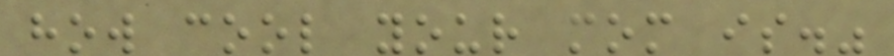how cool your mom is."
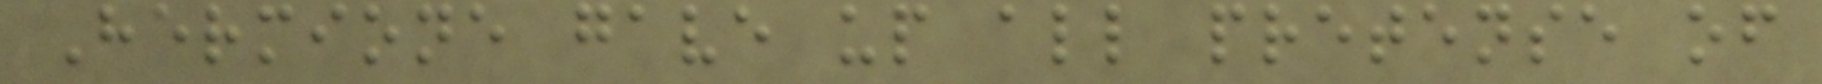Hermione gave up all pretense of
